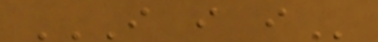I I I
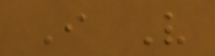I V
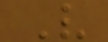V
